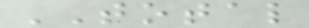TOTAL
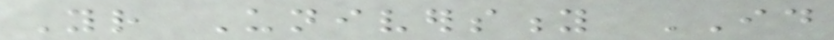Your University ID
